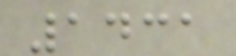1431
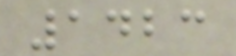1423
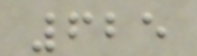625
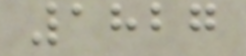1827
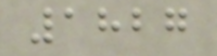1827
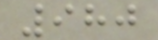980
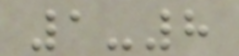1-8
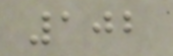102
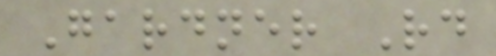Gardner Rd
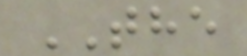THE
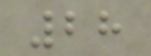28
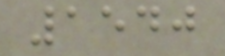1540
